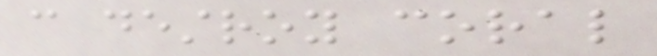can destroy coral
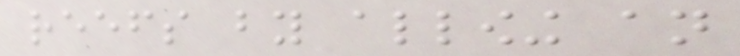reefs by allowing an
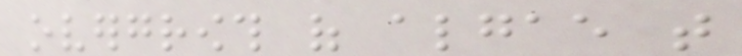overgrowth of algae that
